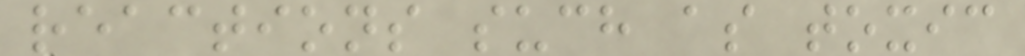reactions such as toxic
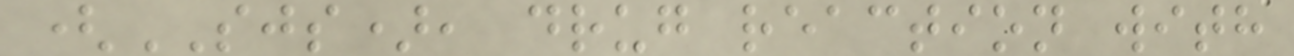(SJS), drug reaction with
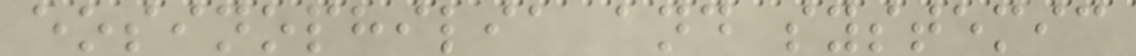eosinophilia and systemic
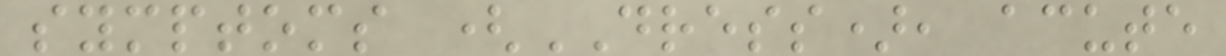symptoms (DRESS), acute
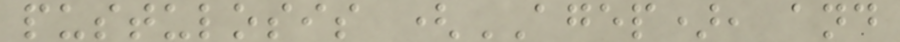pustulosis (AGEP), and
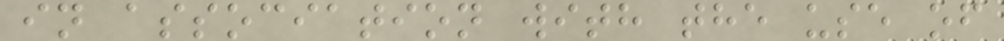in association with the use of
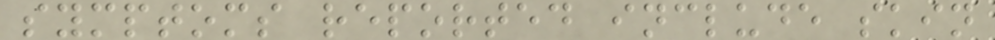symptoms reported include skin
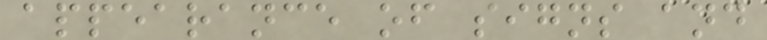appearance of signs and
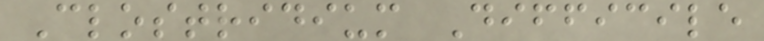Clostridium Difficile
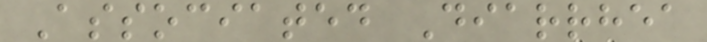Associated Diarrhea
